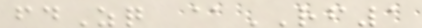fdZq @RF1
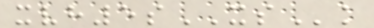xvh5sXSk
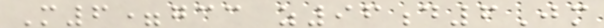M6=gcc z96d6Jm
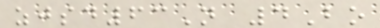zjsd63N 4Bo
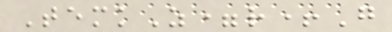TemkZ=r+G
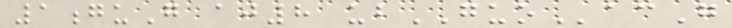1guG aj8 ubGUOacG
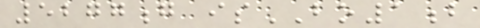5277g isBO1b
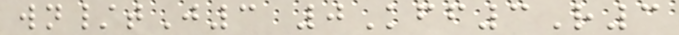wn/tJ3 0Kff3R3
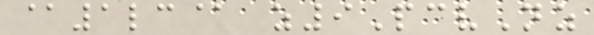@1lc@ z9PcvNz
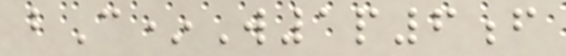bC*W1p6f
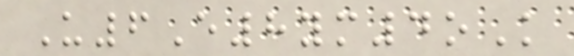U6E8ym4oK
